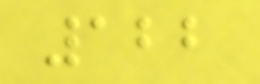122
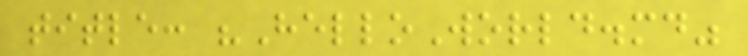title: "HelloWorld.md"
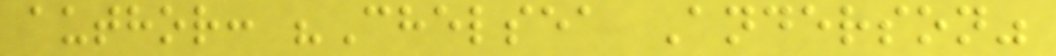author: "Chelsea Anderson"
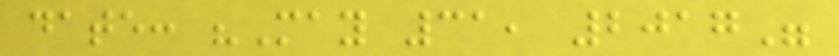date: "May 31, 2017"
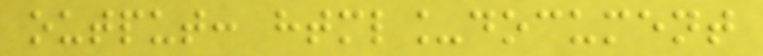output: html_document
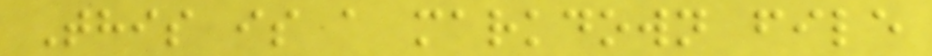This is a markdown file
